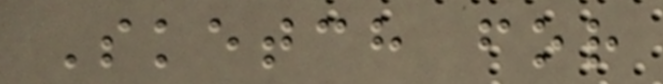Sketch for
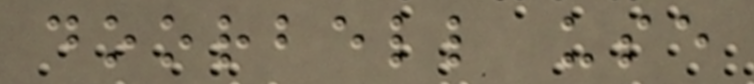doorbell use
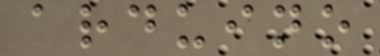arduino
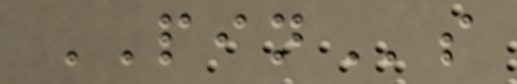PINs
